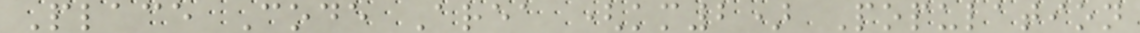Place Code Area (km2) Population
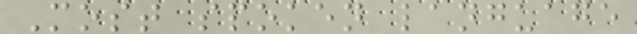Most spoken language
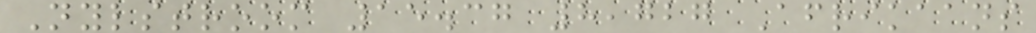Nylstroom 15.37 8,727 Afrikaans
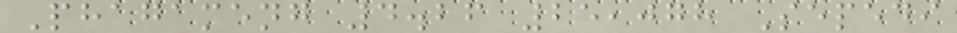Phagameng 4.26 25,078 Sepedi
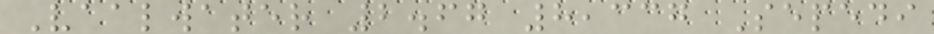Vaalwater 2.67 8,337 Sepedi
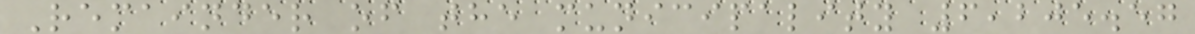Remainder of the municipality 6,205.57
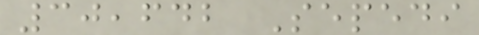30,642 Sepedi
